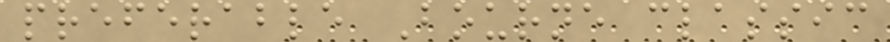preferable Bourne classic
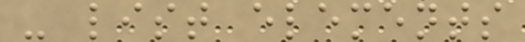- list elements
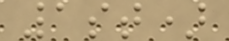1st)
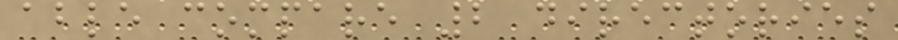able compare 2 directories
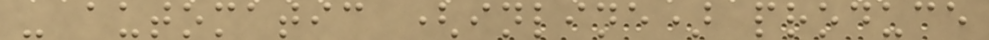- automatic (inline) produce
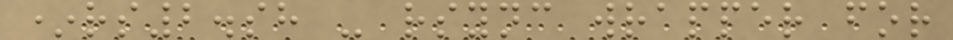*rs2.sh - rsync wrapper for
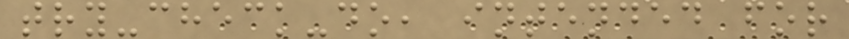try-check-do, intended for
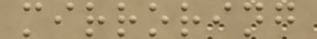mirroring
